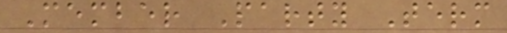Member Party Term
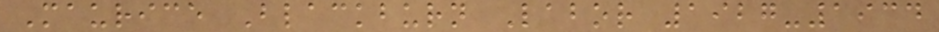Maurice Blackburn Labor 1927-1934
